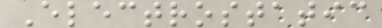Electrostatic
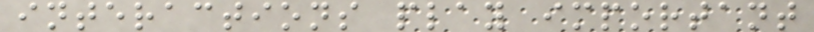interactions play important
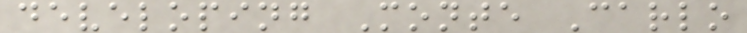developing Monte Carlo
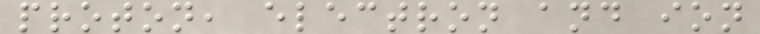proton, electron and ion
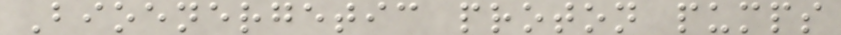Bioenergetic proton pumps
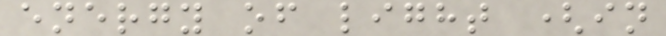energy of light (in
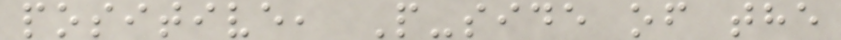positive, P-side of the
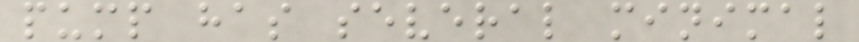pump has several minimal
